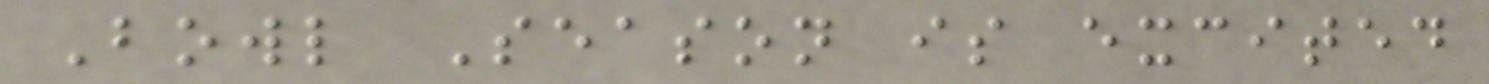Bowl Season is excited
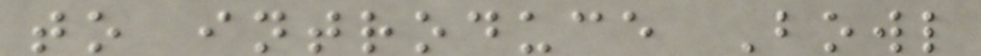to introduce Bowl
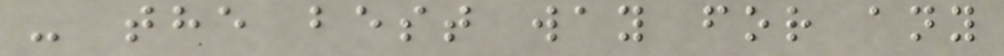- the best way for any
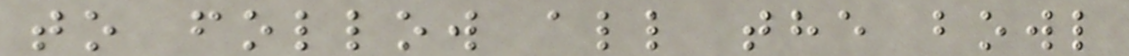to follow all the bowl
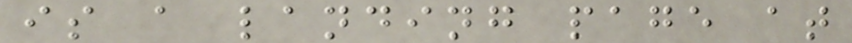is a landing page at
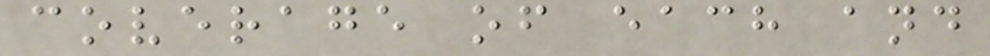coverage of each and
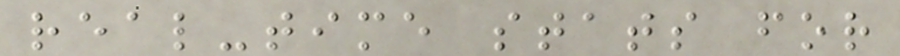real-time stats for
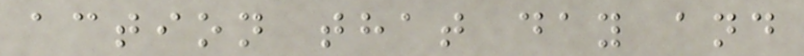action that day and
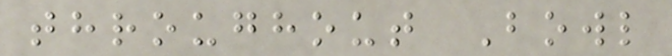throughout Bowl
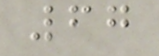67
